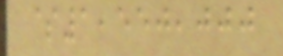$1,550,000
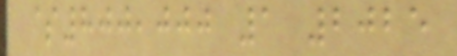$800,000 1 2025
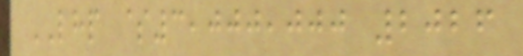LHP $3,000,000 2026
